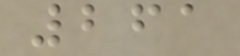261
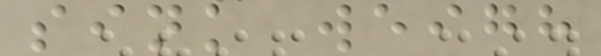sink weigh
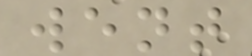went
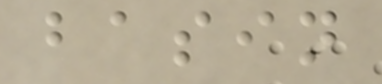basin
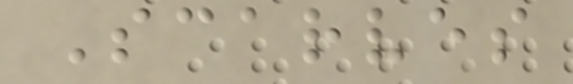Scarves
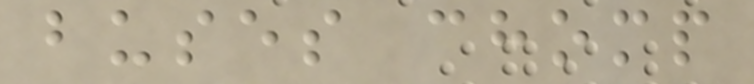buses chomp
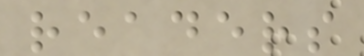readers
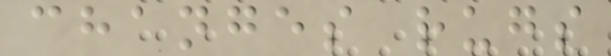changes rugs
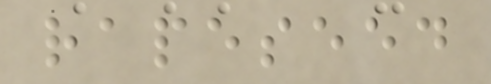rapeseed
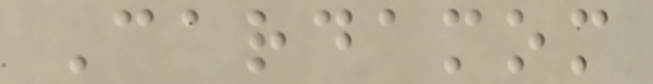Cardamom
